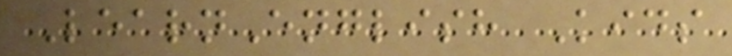LearnEnglish Kids
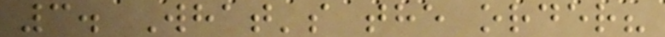3. What's the order?
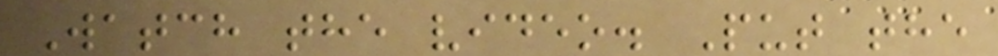Watch the video. Put the
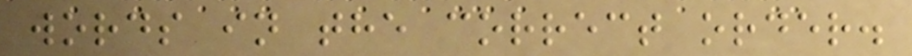words in the correct order.
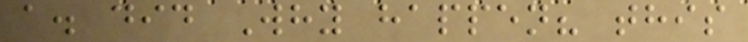a. did Why happen? this
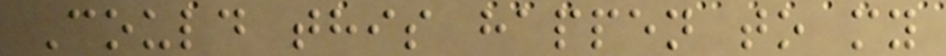Could this happen to my
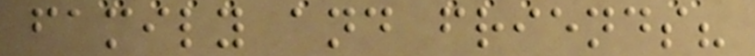family and friends?
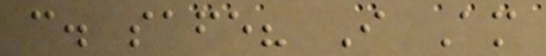c. safe? I Am
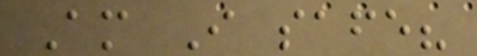Am I safe?
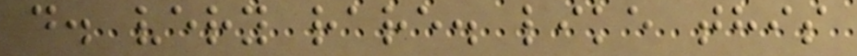d. very rare. like this
